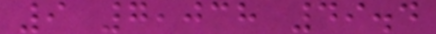9 7,038 49.4
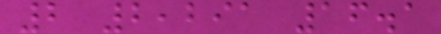2 2,291 16.1
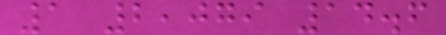1 2,079 14.6
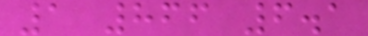1 866 6.1
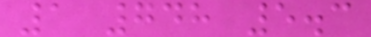1 748 5.3
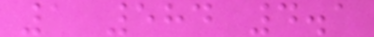1 584 4.1
